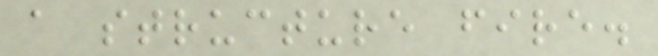a structure fire.
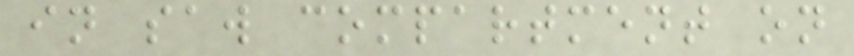in saw compartment on
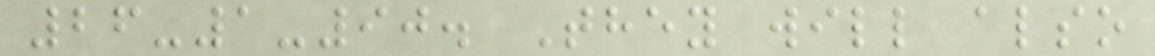26-1-90. They will also
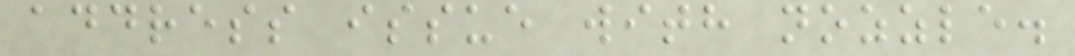address issue with nozzle.
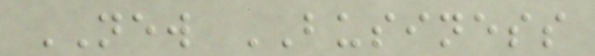NEW BUSINESS
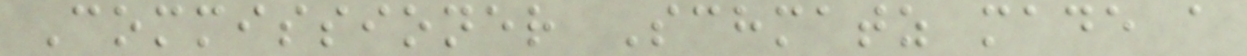Commissioner Schmatz made a
